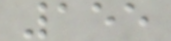155
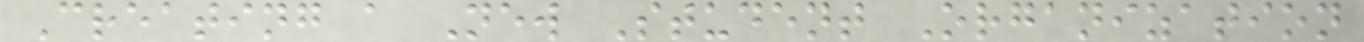Creating a New Student Organization
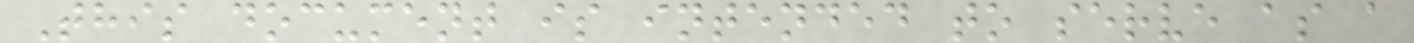This document is intended to serve as a
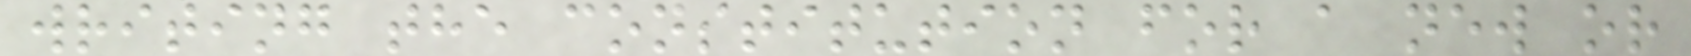writing the constitution for a new or
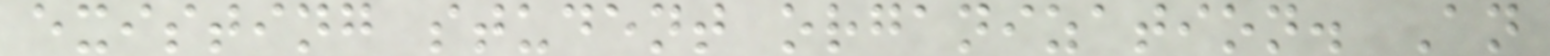existing student organization. An
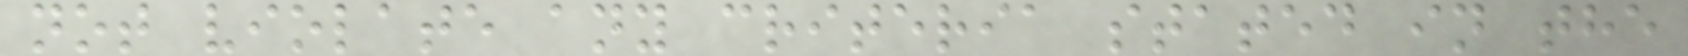not violate any criteria stated in the
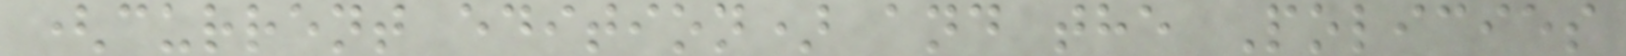(current edition) and the Policies
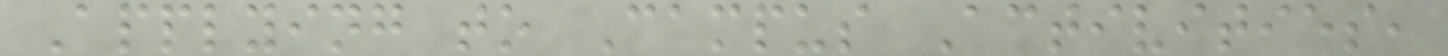Applying to Campus Activities,
